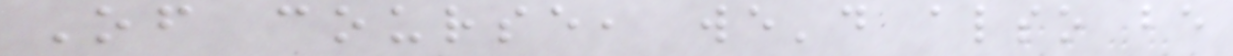Of course, we'd also be
